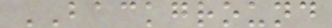BACKGROUND
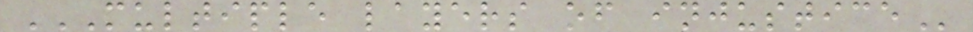MULTIPLE LAYERS OF INJUSTICE
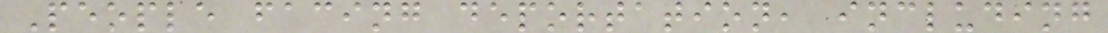People facing deportation, including
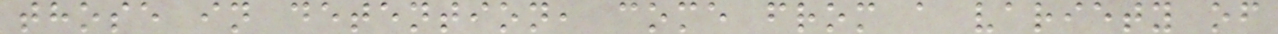those in detention, come from a variety of
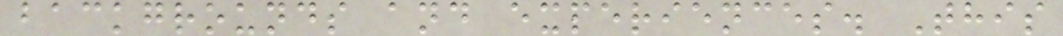backgrounds and experiences. This
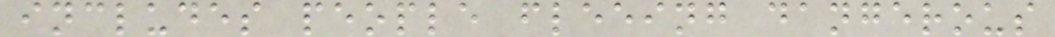includes people fleeing dangerous
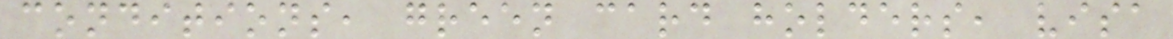conditions, green card holders, visa
